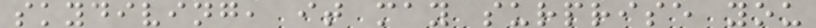skydiving, it may surprise you
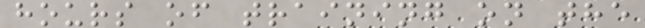hours of training on the
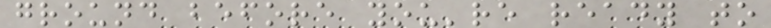ground before you're ready to
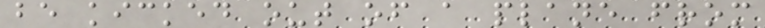be kicked out of a plane from
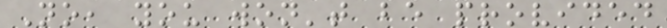No, you won't be provided
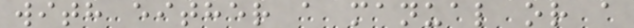with either a manual or a
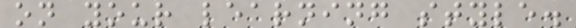on your learning style.
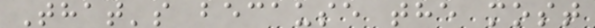That's because the most
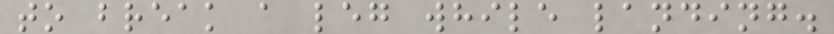to break a leg while landing.
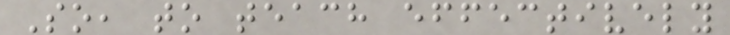So, to teach effectively
